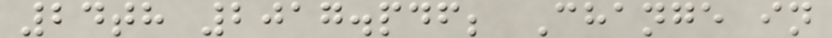24th 2017.pdf; Change in
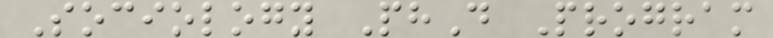Sociology PhD Program
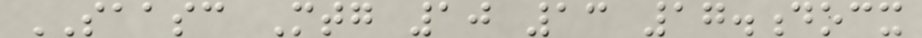SAASC Mtg 10 13 17.docx
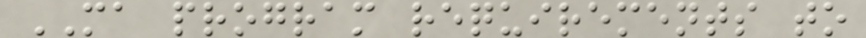MA program requirements to
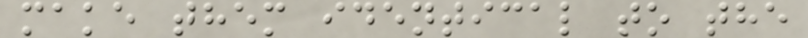make them identical to the
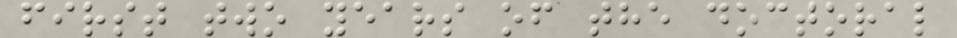first two years of the doctoral
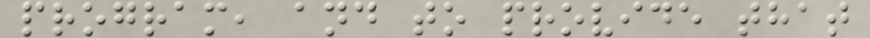program, and to provide that
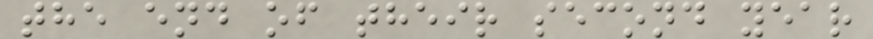the end of their second year
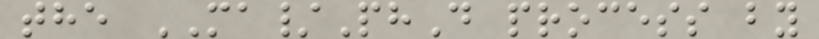the MA/PhD process by
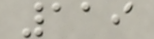119
